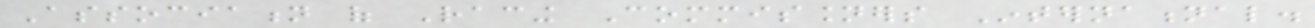Association of Racing Commissioners International.
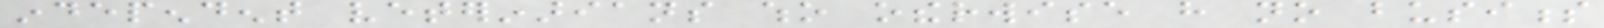independent veterinarians who otherwise have no business
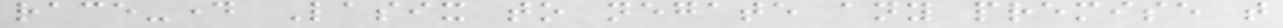race-day Lasix to negate any premise that
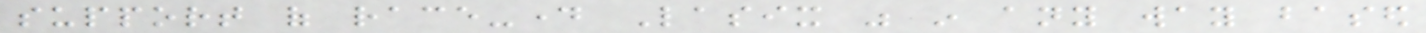support of race-day Lasix was in any way based
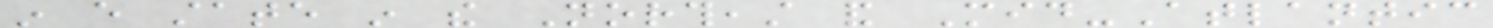in every state in the Northeast and Mid-Atlantic
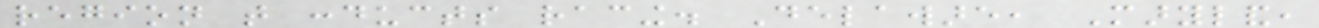region that conducts racing. Delaware, Maryland,
